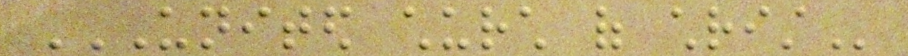UNITED CHURCH OF CHRIST
